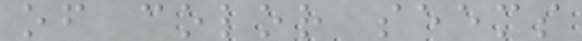of color seems
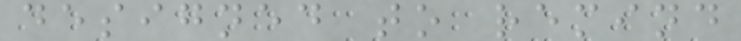designed to remind
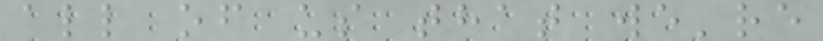all of us that we're
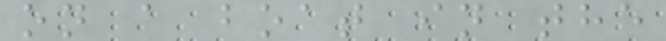on a boat in the
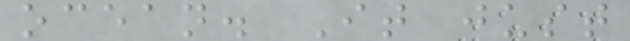ocean. It just
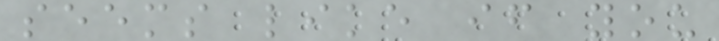seems like if you
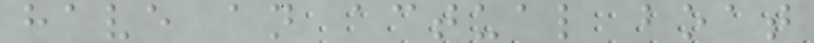have an actual boat
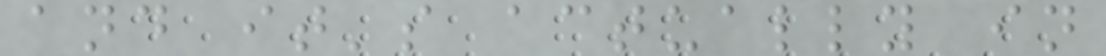and it's actually in
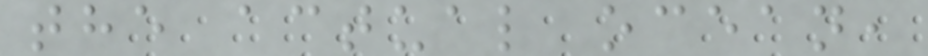the actual ocean,
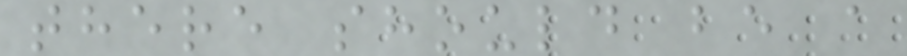there should be a
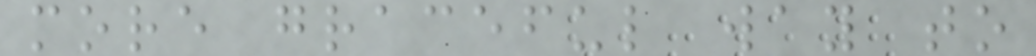more graceful way to
